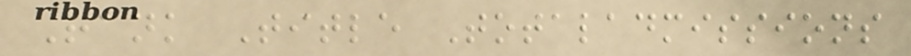Rank Title Totaladmissions
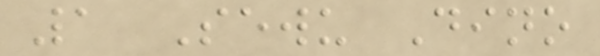1 Sewu Dino
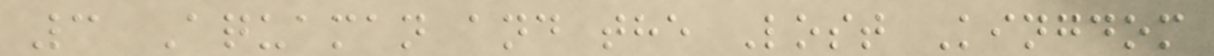3 Aquaman and the Lost Kingdom
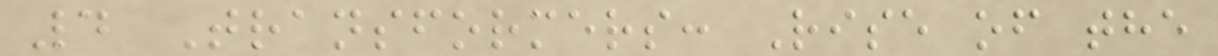4 Transformers: Rise of the
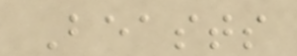Beasts
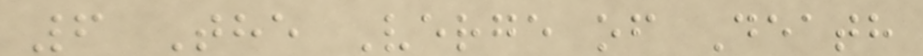6 The Verge of Death
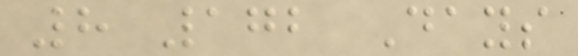8 172 Days
